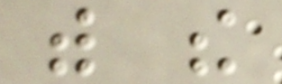with the
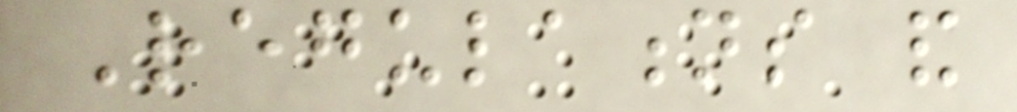Regulations and
